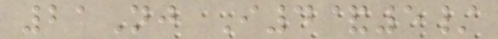21Nj I4&5/
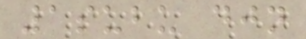1subu djn
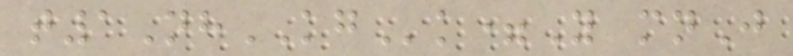t1NhKGk=Y mnJ
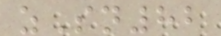zSn82
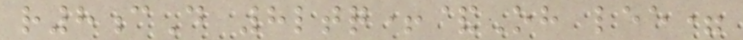r8cD 8ltq+&Oh lee=
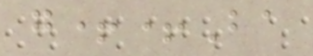g++Ba
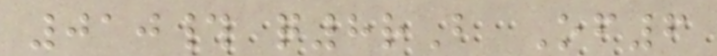010# q8rB Of6
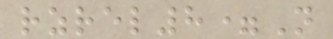rzrel8=N
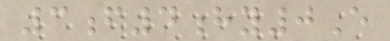3f4hy0E
